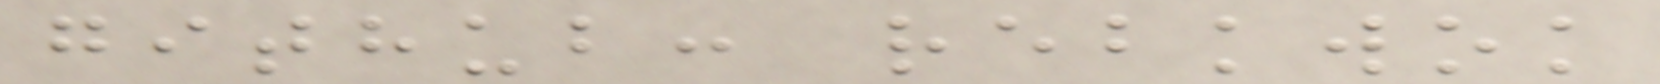github: rebkwok
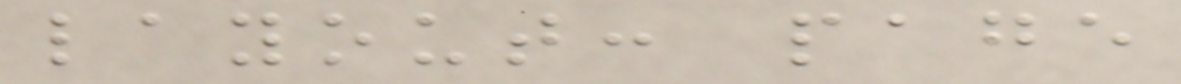layout: page
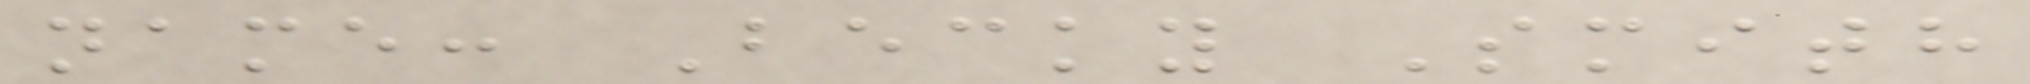name: Becky Smith
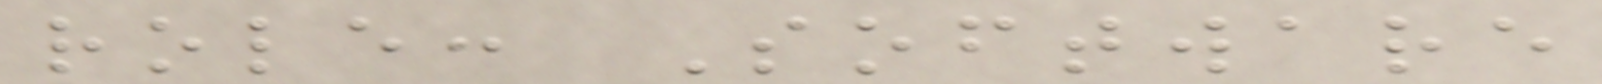role: Software
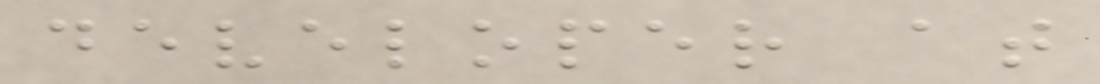developer at
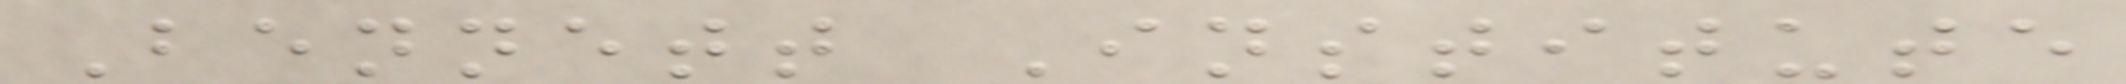Bennett Institute
